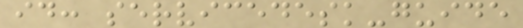id: servicedesk-guide
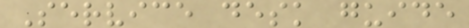Service desk guide
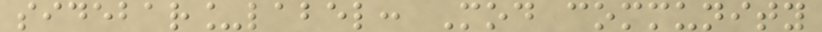sidebar_label: Mod community
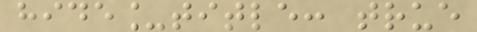hide_title: true
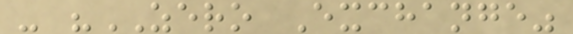- "ZERO Exchange"
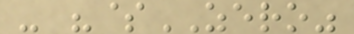- "$ZERO"
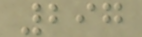297
